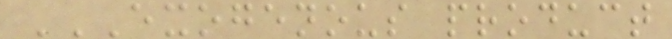EXOGENOUS PRODUCT
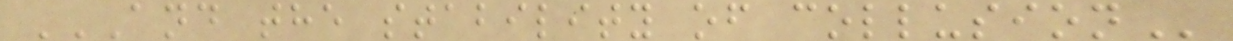AND THE STABILITY OF COLLUSION
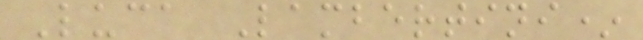Luca Lambertini*
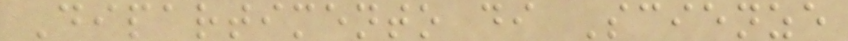Dipartimento di Scienze
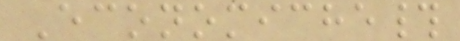Economiche#
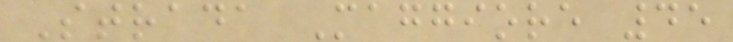Strada Maggiore 45
